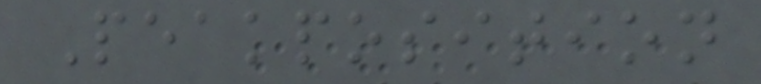Peakposition
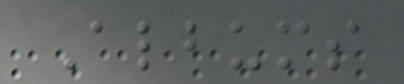Albums
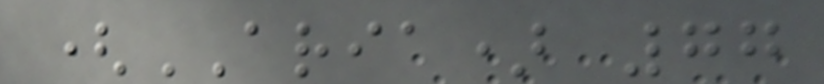(ARIA) 77
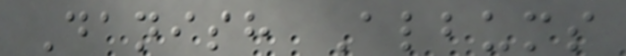Danish Albums
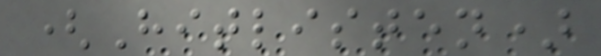(Hitlisten)
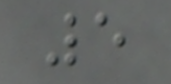5
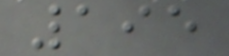195
